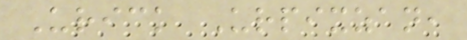Urick Urpixzan,
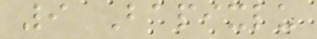9 Bapixlu
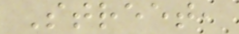Street,
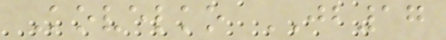Kovelko JB17
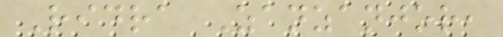Ridra Zanzanjor,
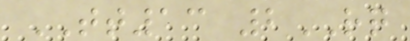TT13 2RQ
